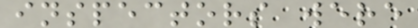inspectors were
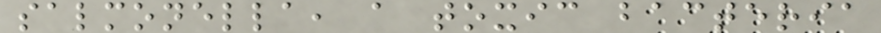salmonella, a toxic bacteria
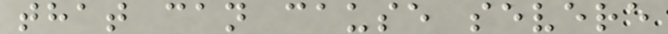that can cause severe
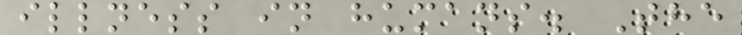illness in humans. The
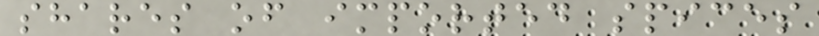shares of imported spices
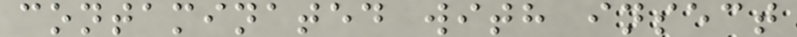contaminated with insect
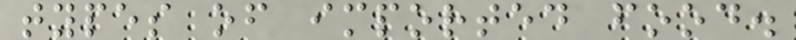types of imported food.
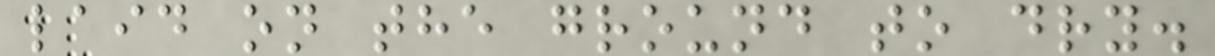laid on the ground to dry.
